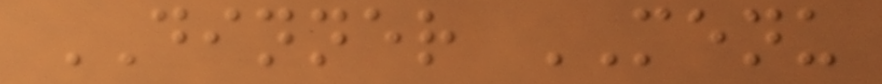DINNER MENU
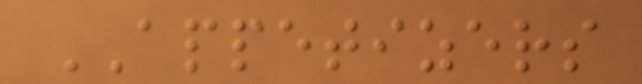APPETIZERS
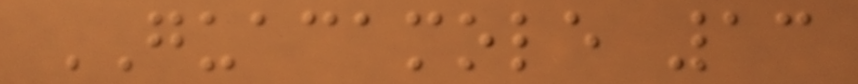GUACAMOLE 13
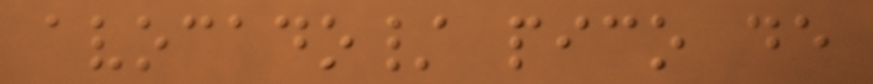avocado/ pico de
